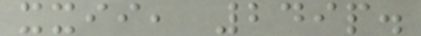xxii, 249p.
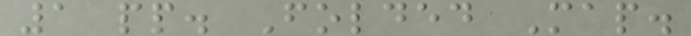1 pp. Folded Map.
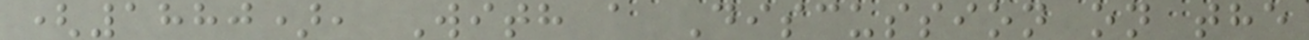(1880), With a Discussion on the
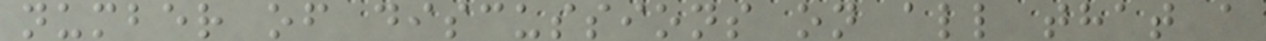number of discussions on all that a
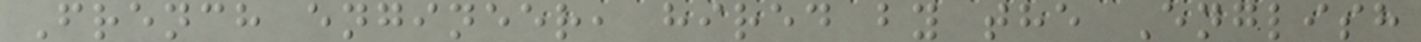French engineer, hired by the English
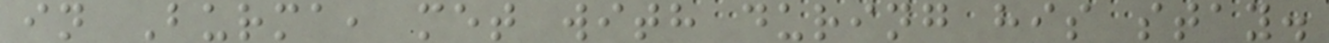in Burma, met with during his stay.
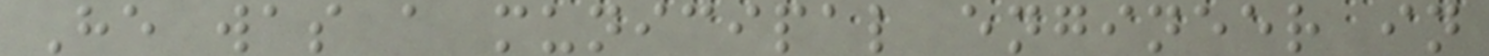He was a municipal engineer in
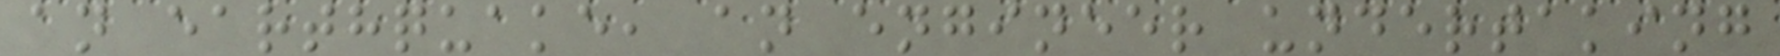an earthquake, an engineer undertaking
